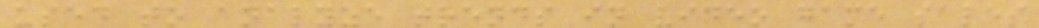used to analyze trends in video game sales
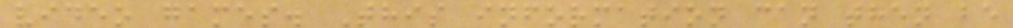video games. This information can then be
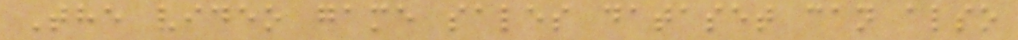The video game sales dataset can also
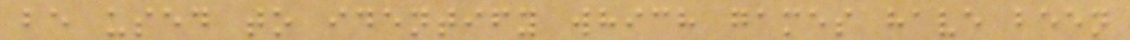be used to identify which games have been
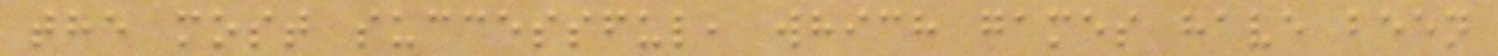the most successful, which games have been
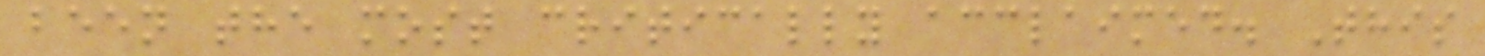been the most critically acclaimed. This
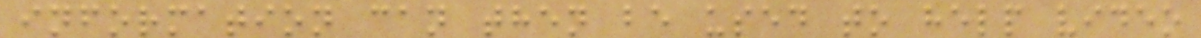information can then be used to help video
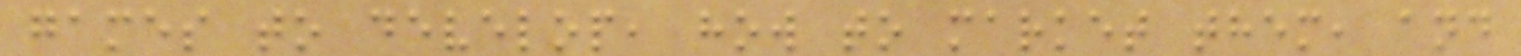games to develop, how to market them, and
